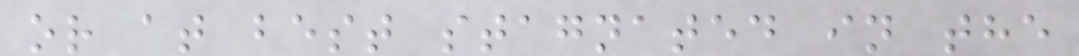or at best stagnated in the
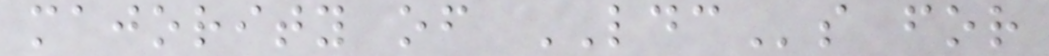majority of LDCs for
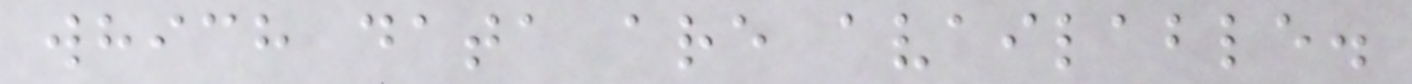which data are available.
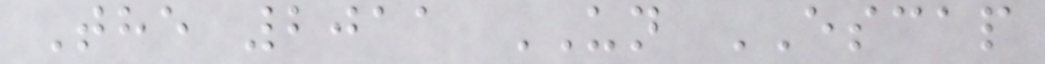The 2011 UN ESCAP
